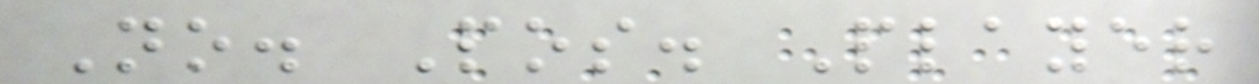No. Pos. Player
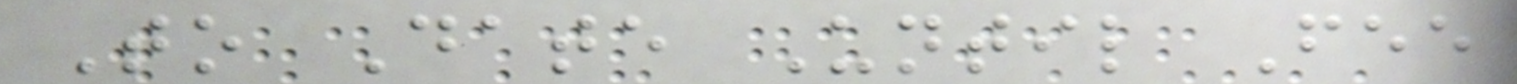To Date Until Fee
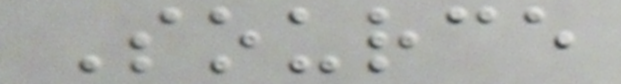Source
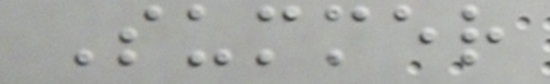Summer
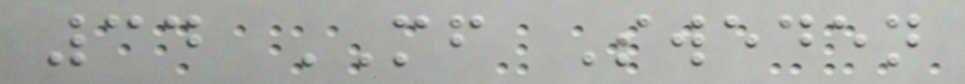34 MF Sweden
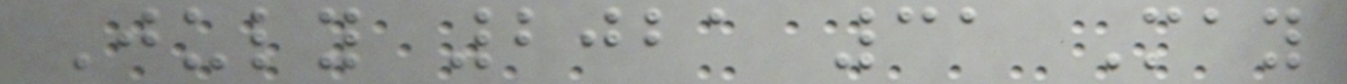July 2021 31 May
